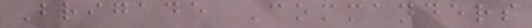Brigade Commanders
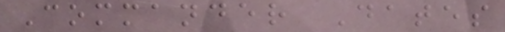Commander Dates
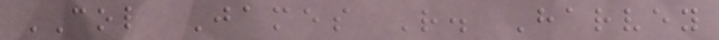COL James R. Harvey
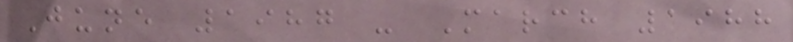June 1987 - March 1988
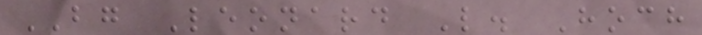BG Leonard L. Hoch
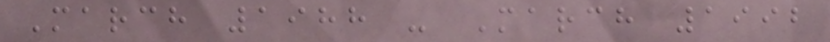March 1988 - March 1992
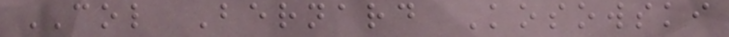COL Bernard Kosowski
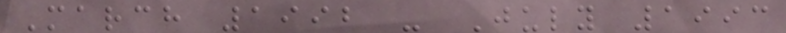March 1992 - July 1993
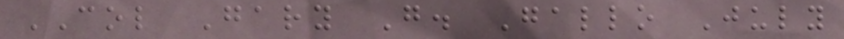COL Gary G. Gallo July
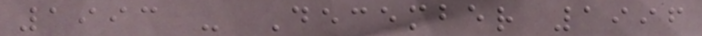1993 - December 1996
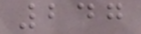247
